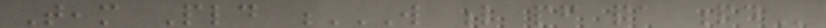Team Pld W L PF PA PD
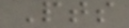Pts
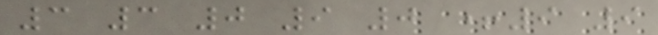3 3 0 9 0 +9 9
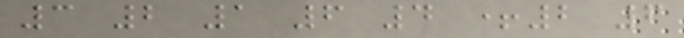3 2 1 6 4 +2 6
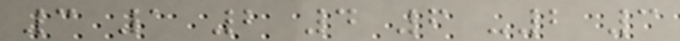3 1 2 4 6 -2 3
